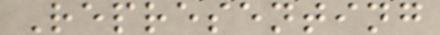Representing
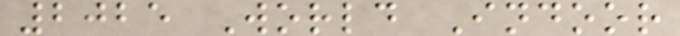2025 World Indoor
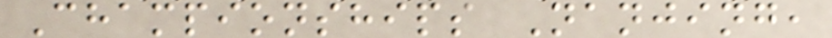Championships Nanjing,
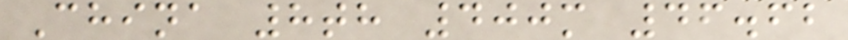China 8th 400m 46.62
